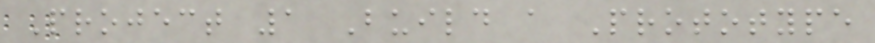Project 1 Build a Prototype
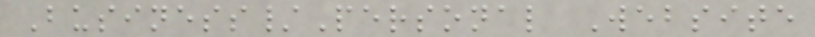Business/Personal Website
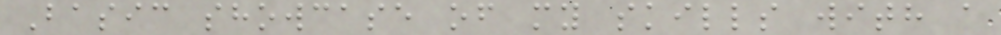Basic showcase of my skills with a
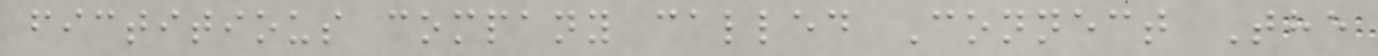fictitious company called Connect The
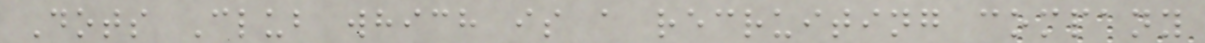Dots Club which is a recruiting company
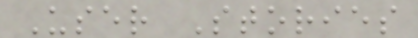User Stories
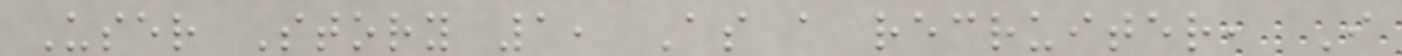User Story 1, As a recruiter, I
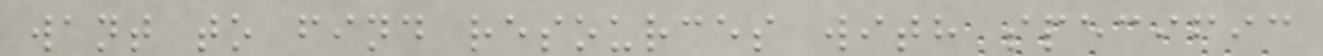want to find resources with specific
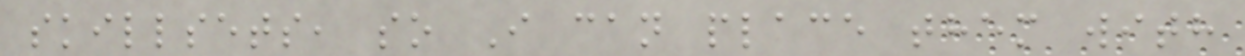skillsets, so I can place them with
